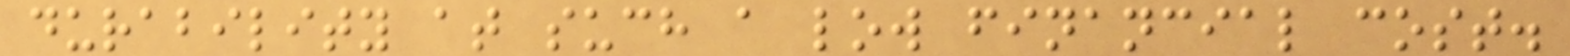durability at such a low financial cost.
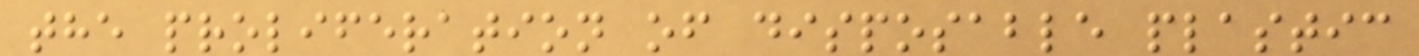the proliferation of disposable plastic
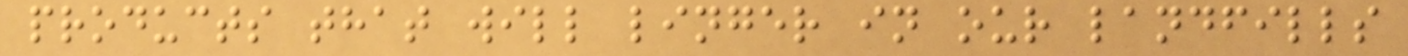products that will linger in our landfills
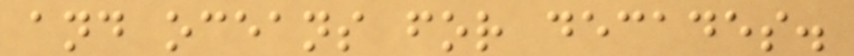and oceans for decades.
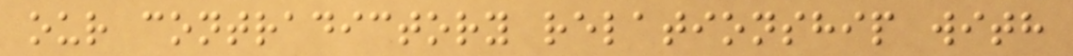our contradictory relationship with
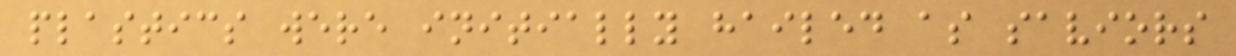plastics were initially hailed as saviors
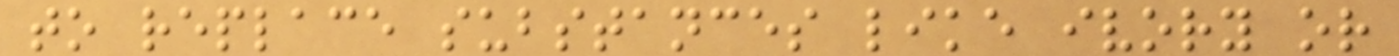to replace substances like ivory or
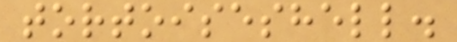tortoiseshell.
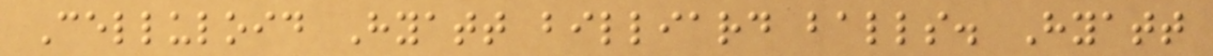Celluloid Hyatt billiard balls. Hyatt
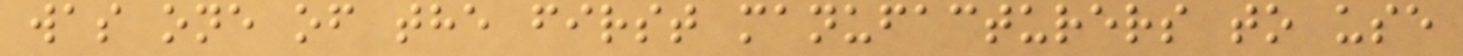was one of the first manufacturers to use
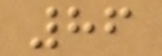86
